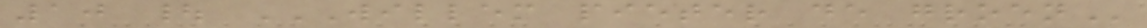10 | WILLEM PIETER DE GROEN
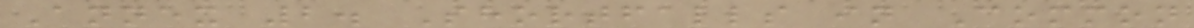Annex 2. Shortfalls in Common
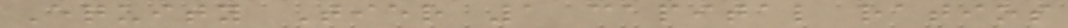Equity Tier 1 capital ratios
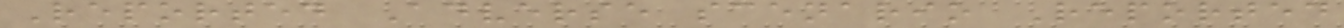Reported Adverse scenario Reported
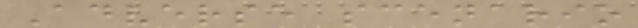Adverse scenario
